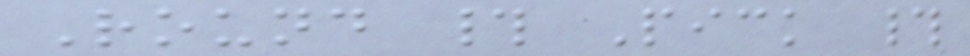Round # Pick #
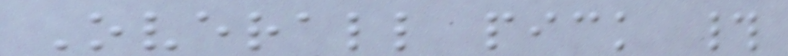Overall pick #
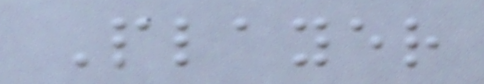Player
